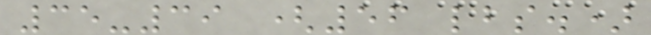35-39 (56 lbs.)
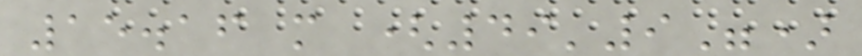15.16 m (49'9")
